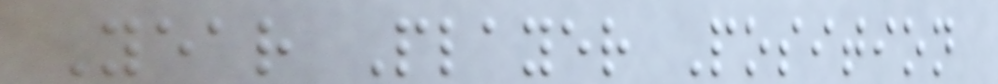Year Player Position
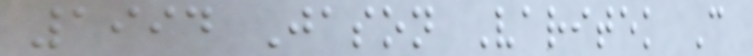1994 Jason Varitek C
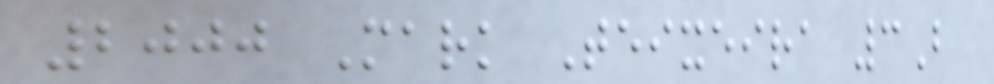2000 Mark Teixeira 3B
